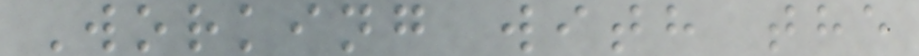Working with the
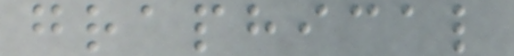graphical
